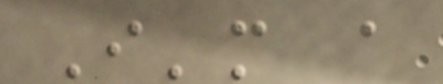I'm a
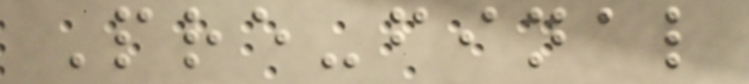Pre-final
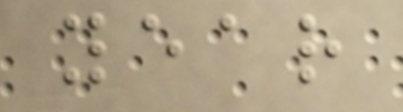year
